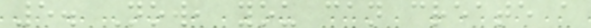5. Now, you can create a
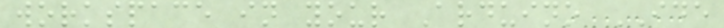workspace in your Arduino IDE
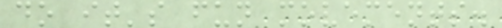do it's fun movements.
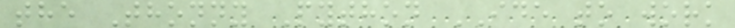the Thonny Python IDE to work
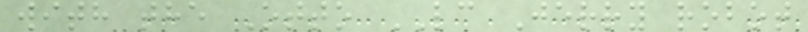with the Otto LC Jerry robot
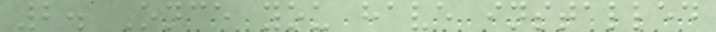2. Once you have installed
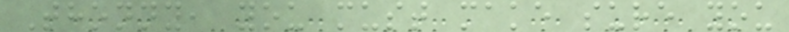Thonny, you must make sure you
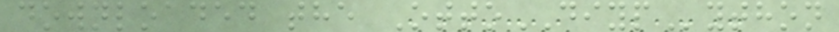downloaded the OttoDIYPython
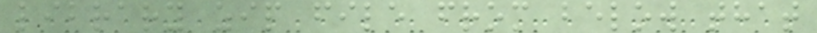library zip file from below that
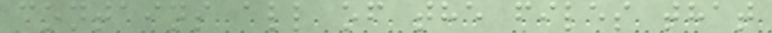contains all of the files that
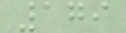179
